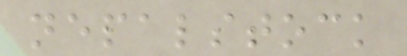nepalstock
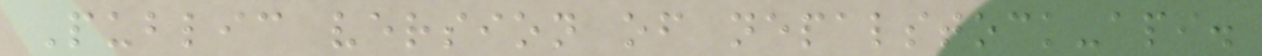Public version of nepalstock-api.
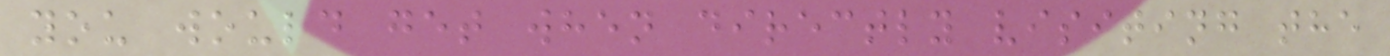you would get when directly visiting the
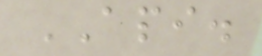API.
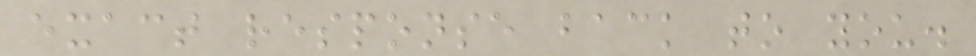exact response back to you.
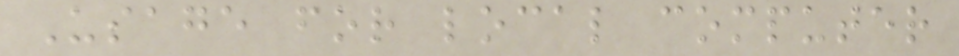Usage for local computer
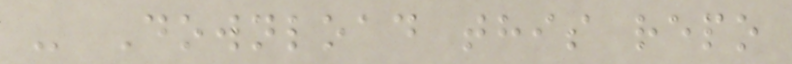- Download this repo
